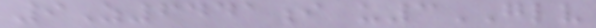9Z6441i u3GLV
